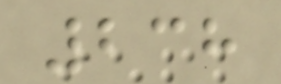238
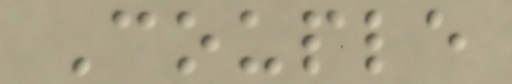Couple
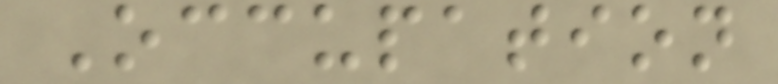Occupation
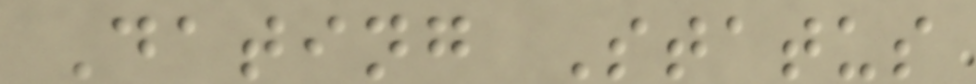Dating Status
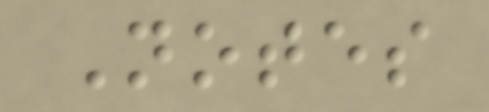Notes
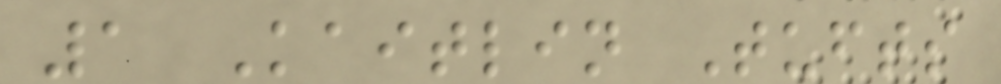1 Kaitlin Tufts
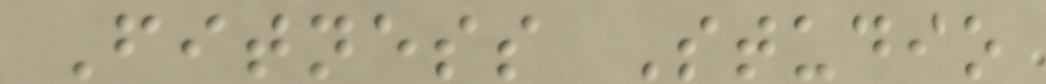Fitness Studio
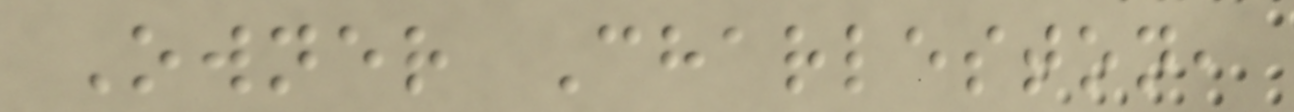Owner Charleston,
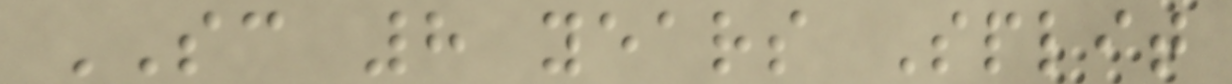SC 8 years Split
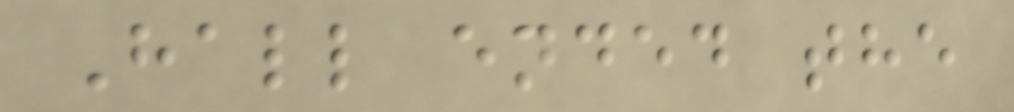Hall ended the
